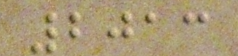2013
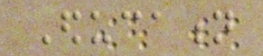Education
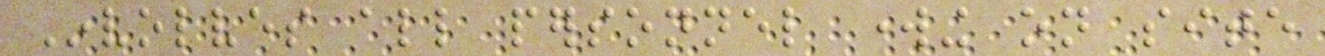Involves all personnel working on site
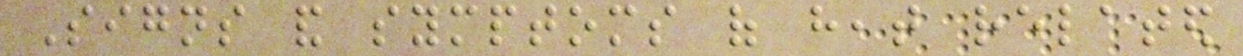Signs and symptoms of heat related
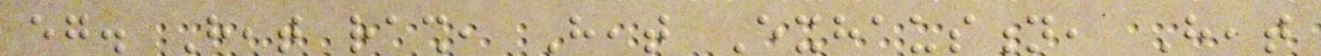eg. Heat rash, Heat Exhaustion, Heat
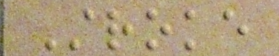Stroke
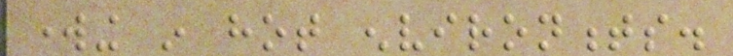working in hot environments.
